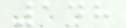148
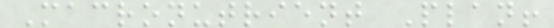Macronutrient Plan!
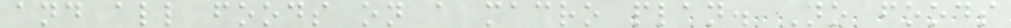and all foods on a macro plan. No foods
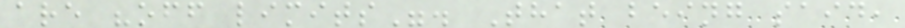are "off limits". That being said,
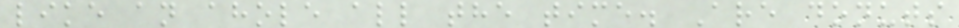like an ahole all the time. Are donuts
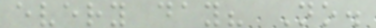every day? No.
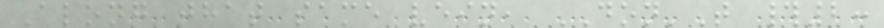Along that same vein, DON'T #2:
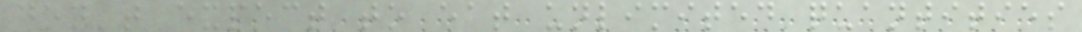don't expect to eat unlimited quantities
